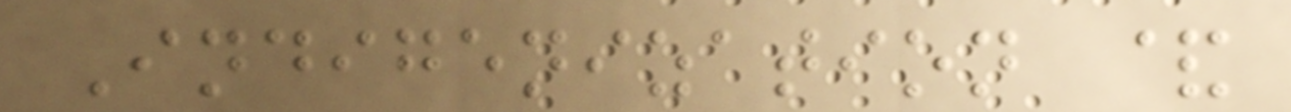Indigenization &
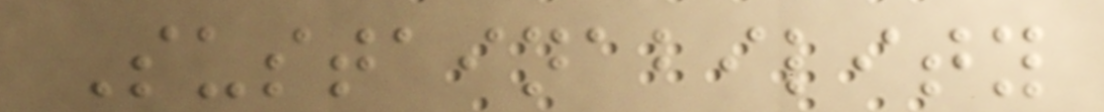Sustainability
